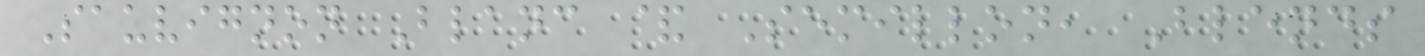Sauvignon Blanc & Semillon, Blends
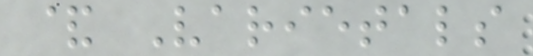& Varietals
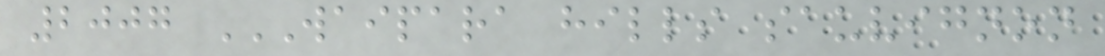2007 WAIPARA HILLS SAUVIGNON
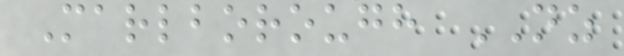Marlborough NZ
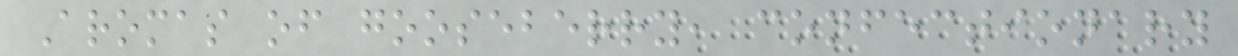Aromas of gooseberry, confectionary
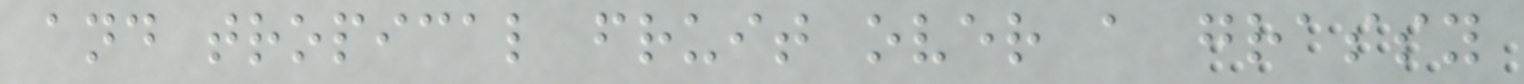and tropical fruit over a grassy
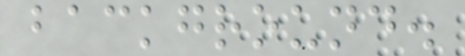background.
